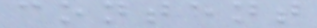content
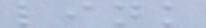link
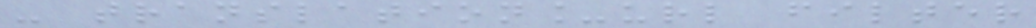- translation_url filter
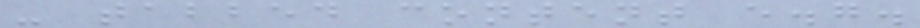- tabbed content e.g.
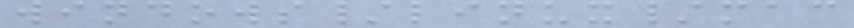windows/linux/mac
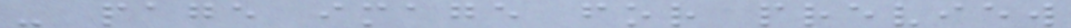- page image for preview
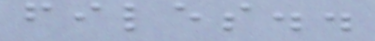files..
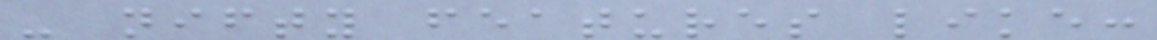- nifty features like:
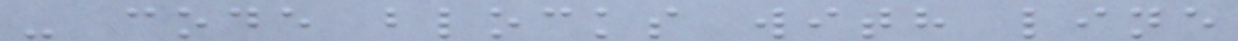- code blocks with line
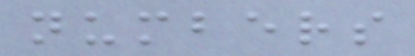numbers
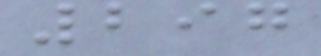297
